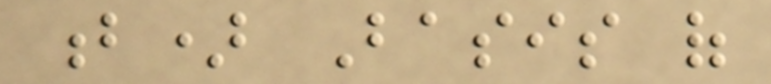b) Basis of
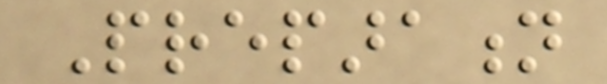Preparation
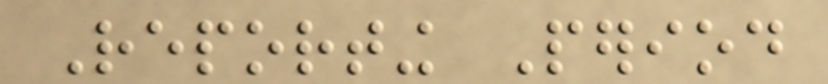Reporting Period
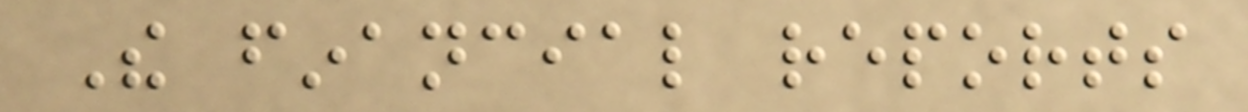The financial reports
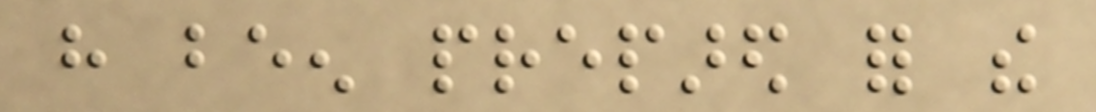have been prepared for the
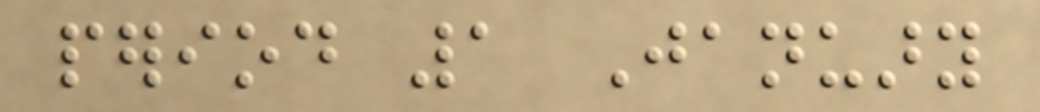period 1 January
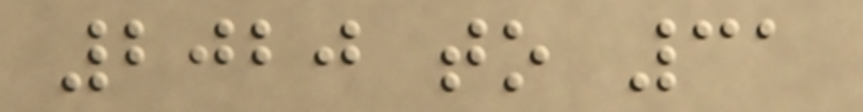2020 to 31
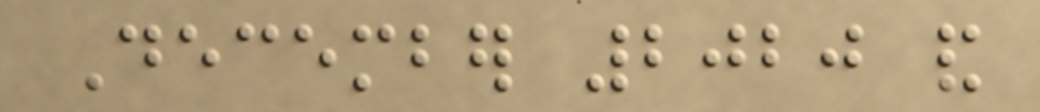December 2020 and
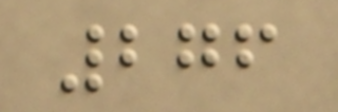276
